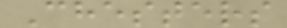Chesters
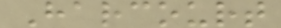Harcourt
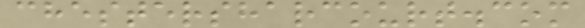chestersharcourt.com
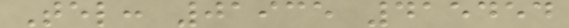Tel: 01935 415454
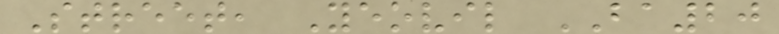Street, Yeovil BA20
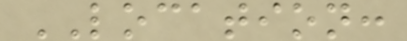LOCATION:
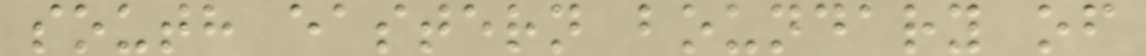south eastern boundary of
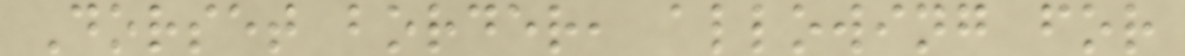Dorset border, allowing for
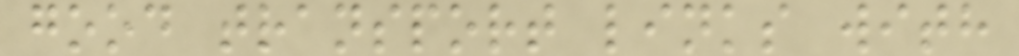good transport links with
